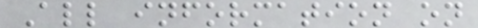All information on
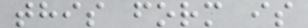this form is
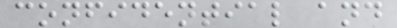confidential and
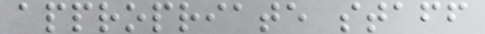appropriate staff
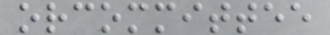orcommittee
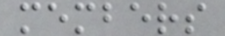members
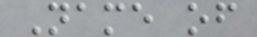Name of
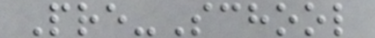Pre-School
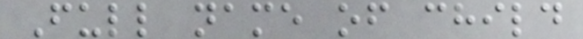Full name of child
